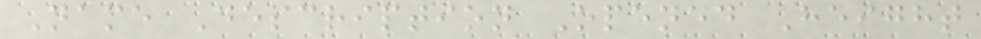Name Description Opened Height
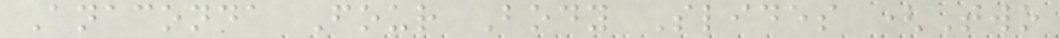Anaconda Four Body Slides (Two
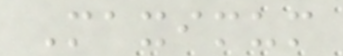Maximum
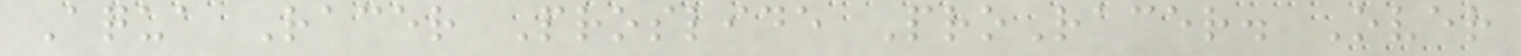Aqua Racer Proslide ProRacer. Over
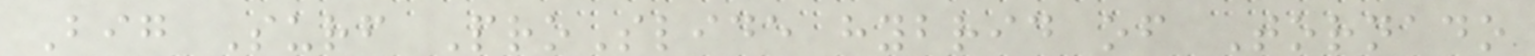Big Surf ProSlide hybrid of Tornado
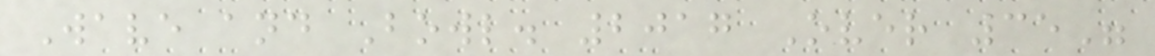Wave and Bowl. 2017 Over 35"
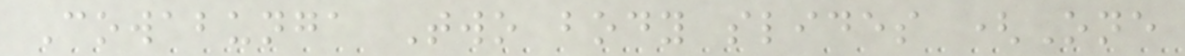Cowabunga Two body slides (One
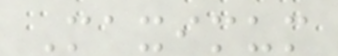Maximum
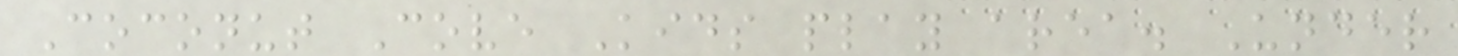Coconut Cove Kids play area. Under
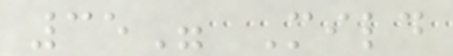35" Mild
